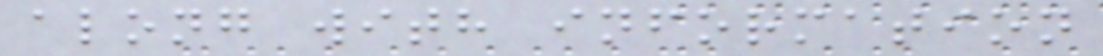along with information
